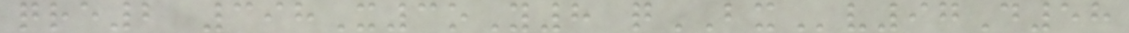qre2 398X3oY8 qBXv97D58
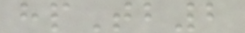hpTb2
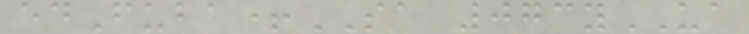edFuba+SA 073yUA
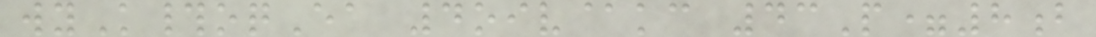wyK#oqEa 4oiv@kc 43P=8b
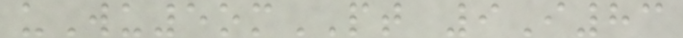uWu5omPT 9I83
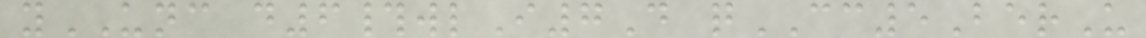yUNC d6#wlI7D qCC5BerU
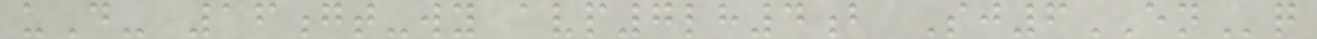uD- 16gt-wy avp7lh4b Sj6ENq
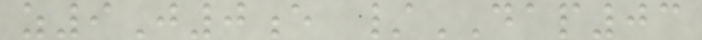z9J0e /DAP03
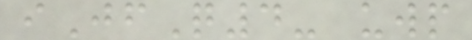iJfQ4- uwp
